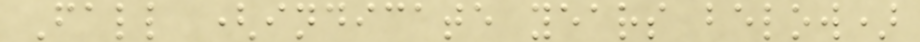Fall (indicate years below)
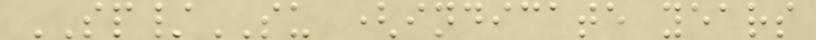SP/SU (indicate years
